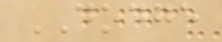DODGE
